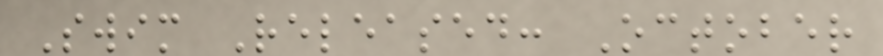Swim Released: October
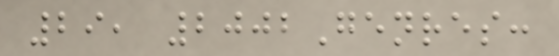29, 2002Genres:
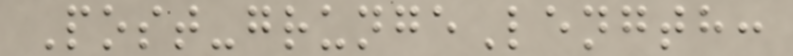Post-grungeLength:
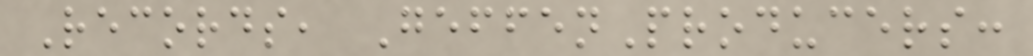Records, GeffenProducers:
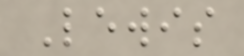Lewis
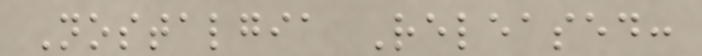Nostalgia Released:
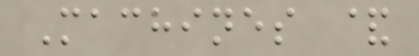Machines &
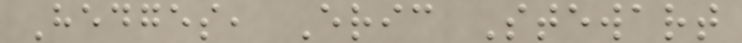Hedges, Eric Stewart
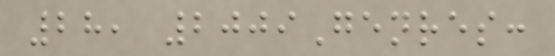28, 2009Genres:
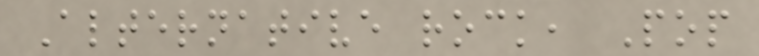Alternative rock, Pop
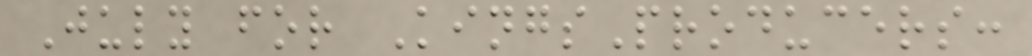July for KingsProducers:
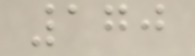170
